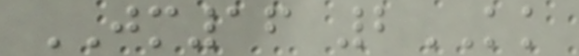JM16 2KK
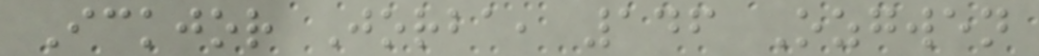Ickjor Jorba, 146 Ozgwen
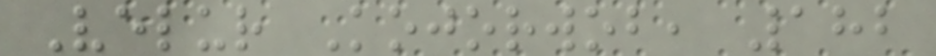Velur Kojorwob, 182
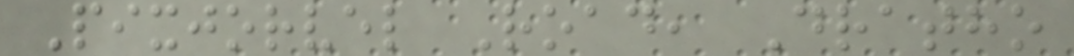Pixjorvel Road, Dratho
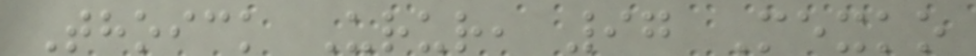Thoick Urur, 97 Mexko
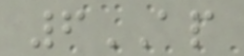6AP
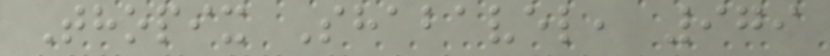Thopix Shabavel, 979
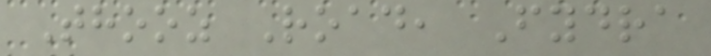Thooz Road, Fydra
